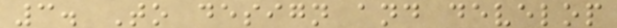3. To design and develop
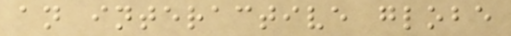an interactive globe
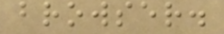browser.
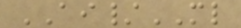AI/ML
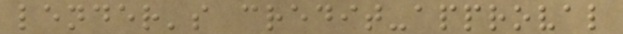lender's credit-approval
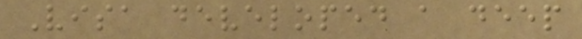Visa developed a deep
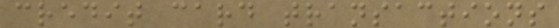credit card transactions
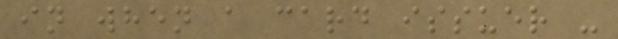in when a card issuer -
